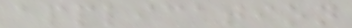application
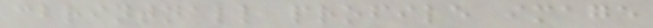cbrintnall profile image
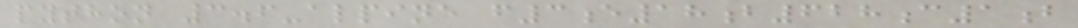python 3.6-alpine f3e18b628c1b
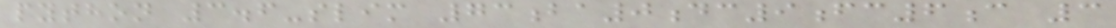python 3.6-slim 73ba0dc9fc6c 3
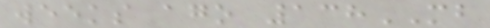weeks ago 138MB
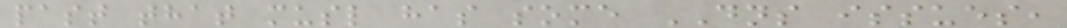past that musl has some DNS issues,
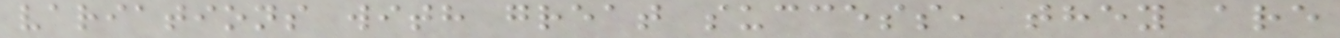variations with great success, they are
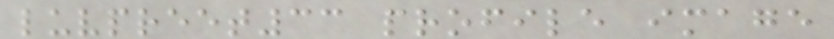luvpreet33 profile image
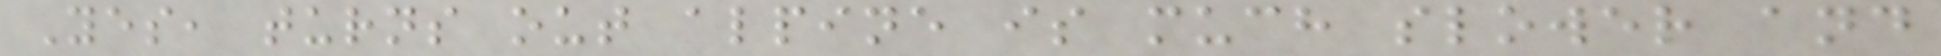Yes, turns out alpine is much slower and
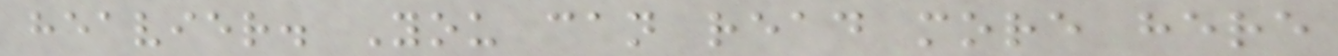heavier. You can read more here
